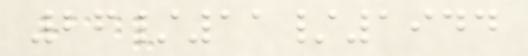26/11/1944
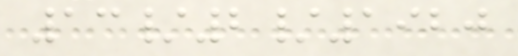13/2/1920
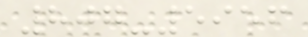807-5956
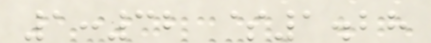1:32 $1.28
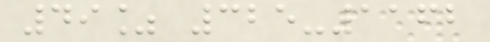49% 325-1162
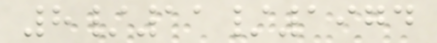8/11/1974
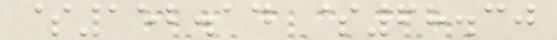$152.14 $68.30
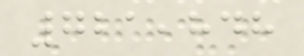721,848
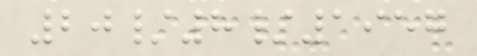20/8/1957
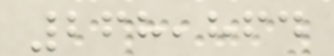268,864
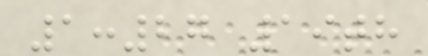1:27 19th
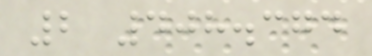2 408.374
